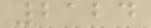2124
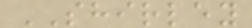SHIRLEY
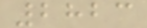2823
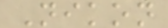Nikon
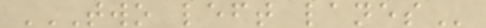TWO LEFT LANES
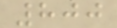800
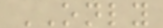ONLY
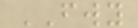FWY
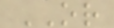OR
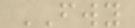FWY
